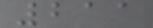211
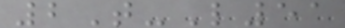2T-L51
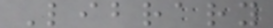Library
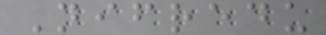Nifredu
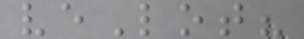veLot?
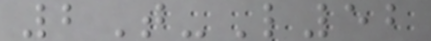2T-L52
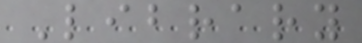Library
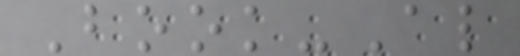Book-Al
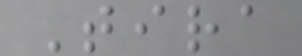Tira
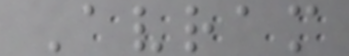Avram
